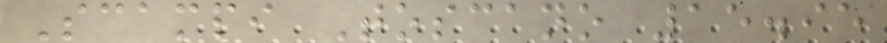Scampi Toscano 15.95
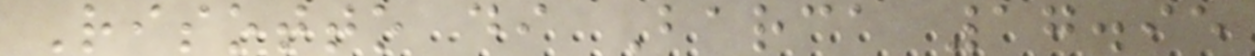Risotto di Barca 17.95
